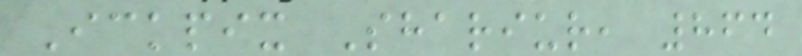Ickpix Shariur, 864
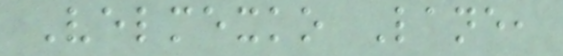Velmexko Lane,
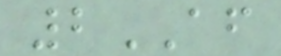2AF
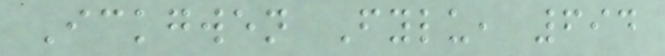Ickgwen Fylu, 694
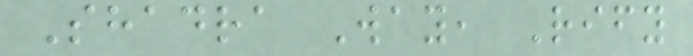Shadra Way, Rify
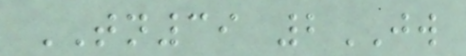TN39 2JW
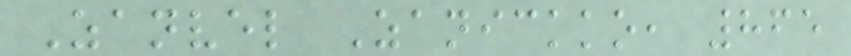Zanvel Zanickko, 865
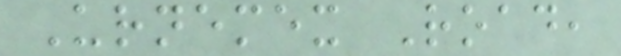Urnemex Road,
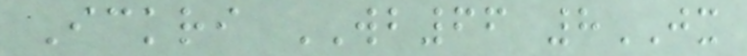Ickri WB66 8JX
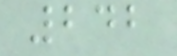242
